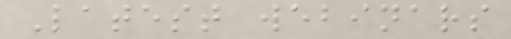Latest webinars
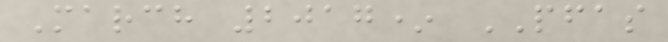March 2017* PFAS
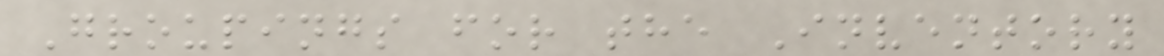Groupings for the Inventory
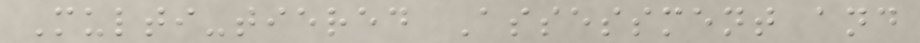Multi-tiered Assessment and
